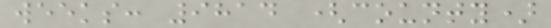weeks: 9814 (county)
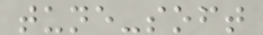tune-soft
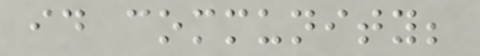id community;
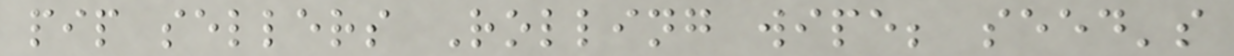pip sellers Rolling wipe; seed's
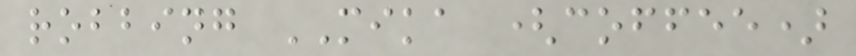robbing MIKA (coffee)
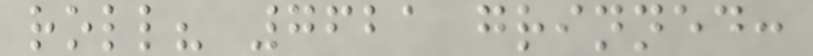roll? 7621 grinned:
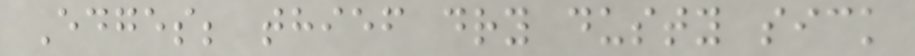Edges; thief dry dusty sick
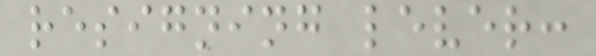resigning lever:
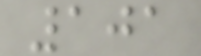101
